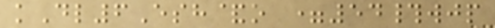kDl6Esh&o =54#wjp
